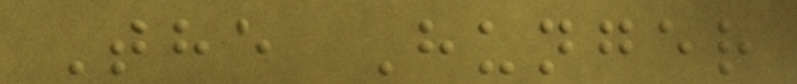The Hunger
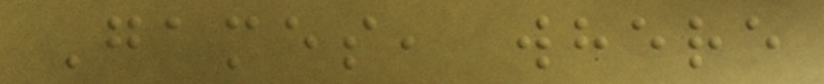Games, where
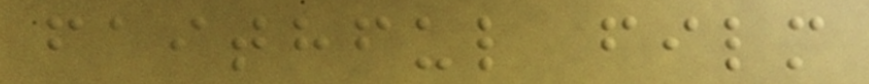faithful film
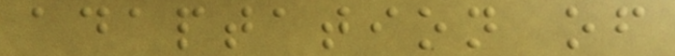adaptation of
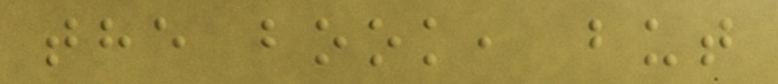the book, but
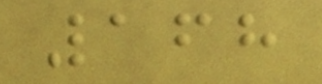168
